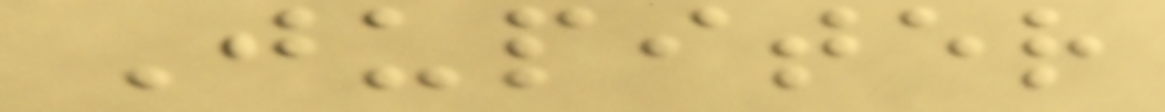Jupiter
